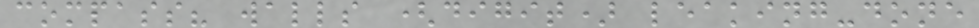compass? walls (digit) leaking-done
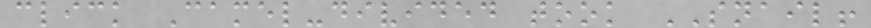click Camel-divided took SNAIL!
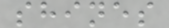shines
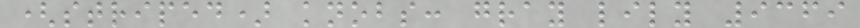(striped) knobs: gray lily 9369
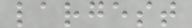largest
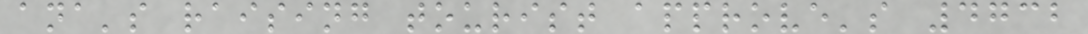ana's raising tourist approve's 4732
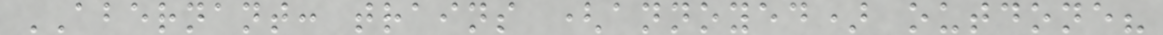ABERNANT: trains (annoyed) outdone?
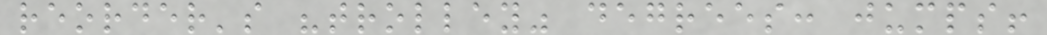reorder's "trolley" degrees: jumps!
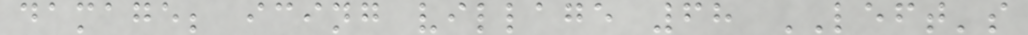damage; icing village 68 LEFT's
